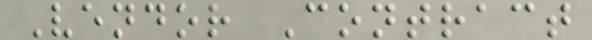Vendor Contract
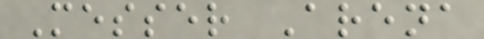Messer Arena
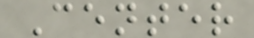Center
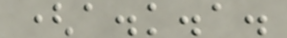(a.k.a.
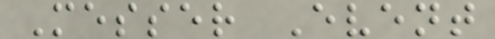Messer Event
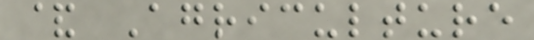& Agriculture
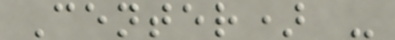Center) -
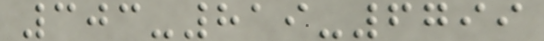303-819-6799
